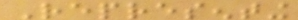Representing
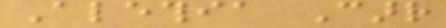Alethia Carr
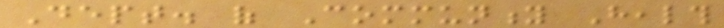Dept. of Community Health
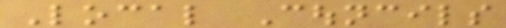Local Councils
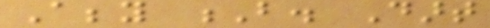Abby B. Dart
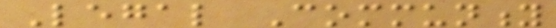Legal Community
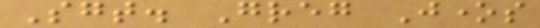Sgt. Greg Jones
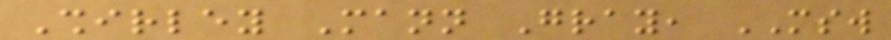Shirley Mann Gray, MSW
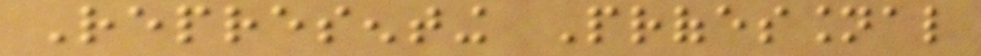Representing Professional
